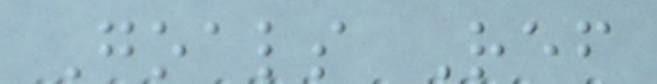Goals Ref
